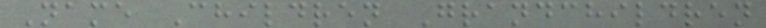Name Children Grandchildren
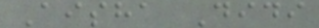Aisha Didi
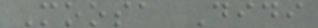Moosa Didi
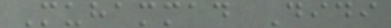Muhammad Didi
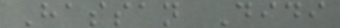Hassan Didi
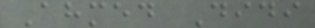Ahmed Didi
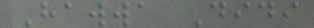Hawwa Didi
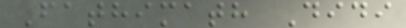Fathimath Didi
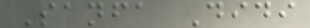Sanfa Didi
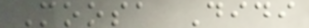Moosa Didi
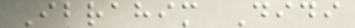Ibrahim Didi
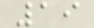19
